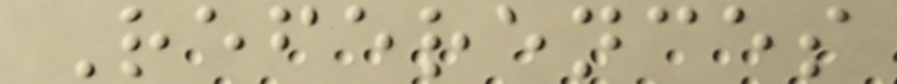References
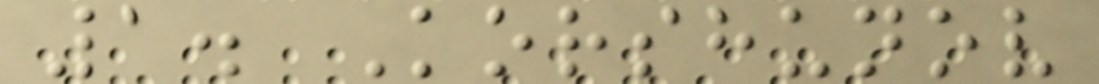1. Korshunov
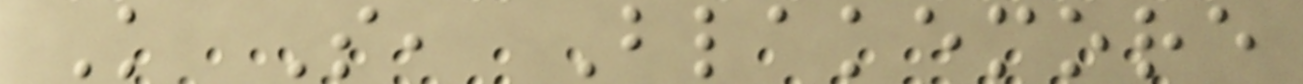K S, Blakemore
